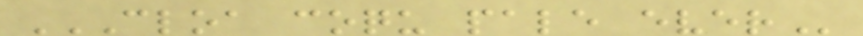CLOA COQU PALE EVER
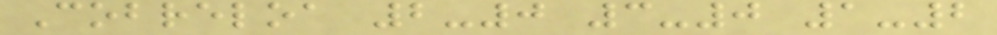Cobreloa 2-0 3-0 1-2
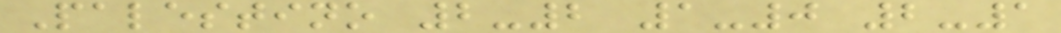Palestino 2-2 1-0 2-1
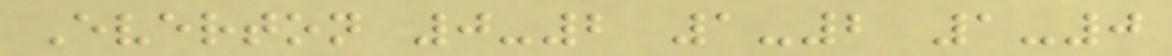Everton 0-2 1-2 1-0
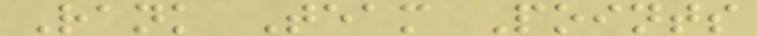Rank Team Points
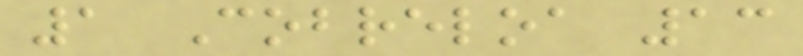1 Cobreloa 13
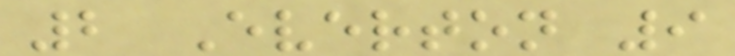2 Everton 9
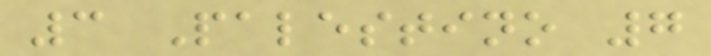3 Palestino 7
